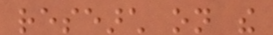research on the
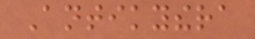Antikythera
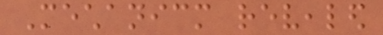Mechanicm revealed
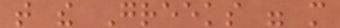that the Greeks were more
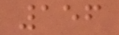156
